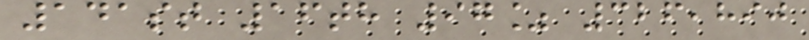141st 16th 97% 326,890
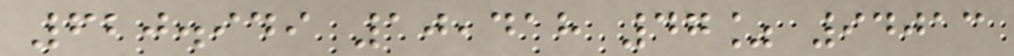620.949 10,418 47% 94013
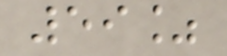59%
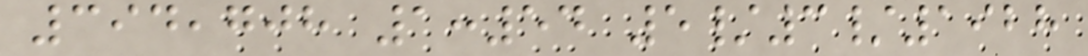394,708 1:54 5/3/1928
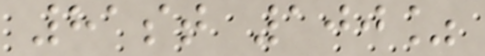81st 100%
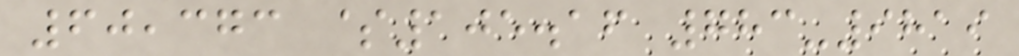60,373 $105.16 783-9819
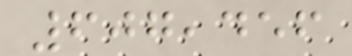607,456
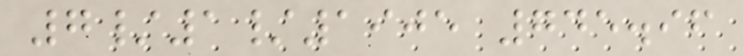7/1/1905 745.96
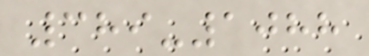389-1088
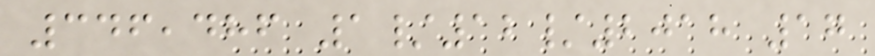346,486 1/12/2018 17
